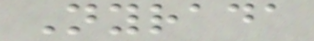Nyrada
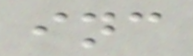inc
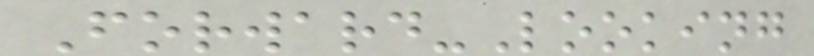Forward-Looking
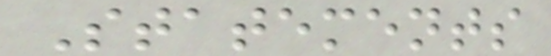Statements
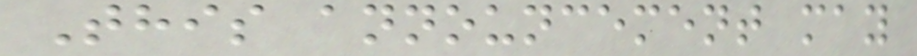This announcement may
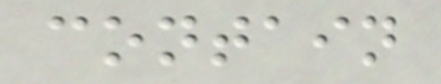contain
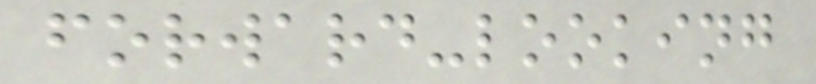forward-looking
